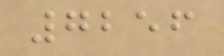7256
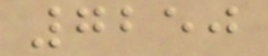7250
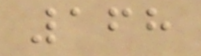168
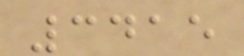3415
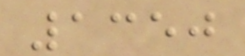1350
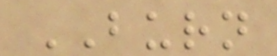BURN
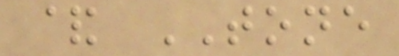& TONE
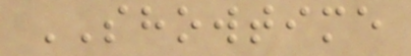SHOWTIME
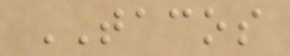TACOS
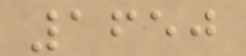1650
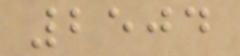2504
